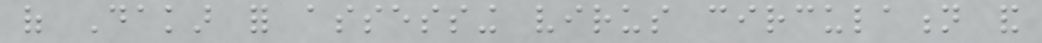of Dakar for assessing virus circulation and
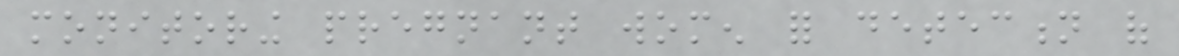monitoring pregnant women for detection of
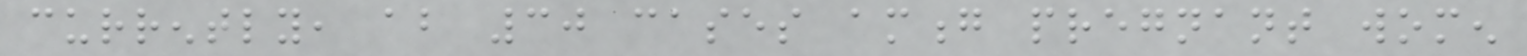currently, about 30 cases among pregnant women
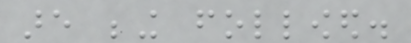are being followed.
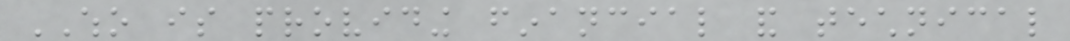WHO is providing financial and technical
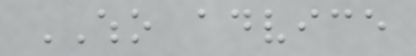WHO advice
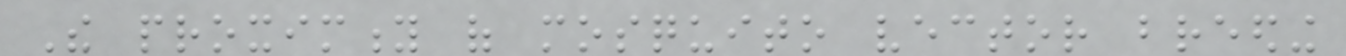The proximity of mosquito vector breeding
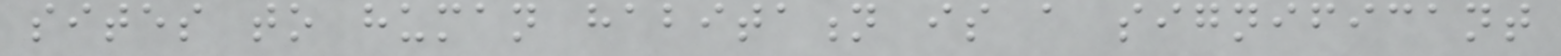sites to human habitation is a significant
